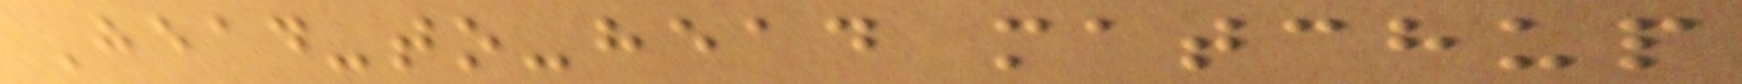Head-to-head matchup
